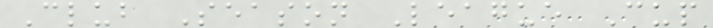Club Season League Cup
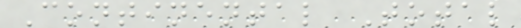Continental Total
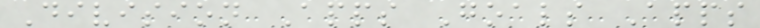Division Apps Goals Apps
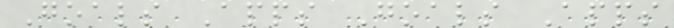Goals Apps Goals Apps
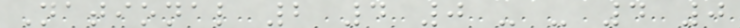National 2 4 0 - - 4 0
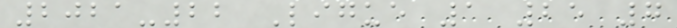2021-22 Ligue 1 25 7
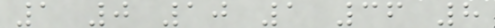1 0 10 1 36 8
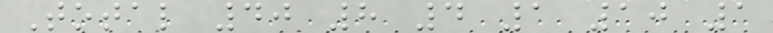Total 40 8 4 1 10 1
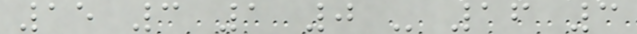15 3 1 0 - 16 3
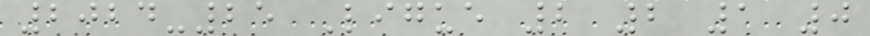2024-25 Ligue 2 2 1 0
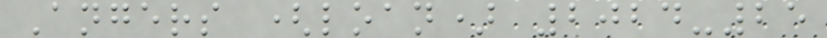Angers (loan) 2024-25
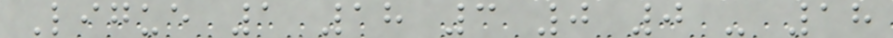Ligue 1 18 3 0 0 - 18
